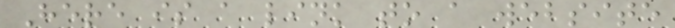Here is a link to a website
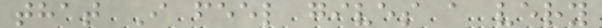that I feel gives a very
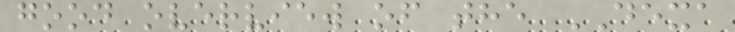good overview of the DEXA
